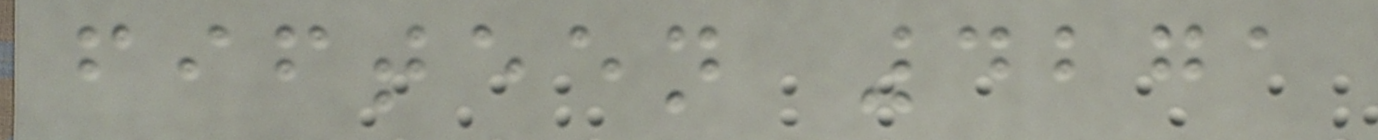fifteen 4271
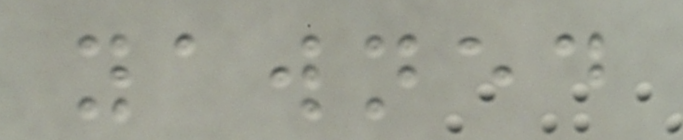yawned
